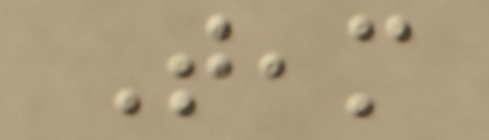Team
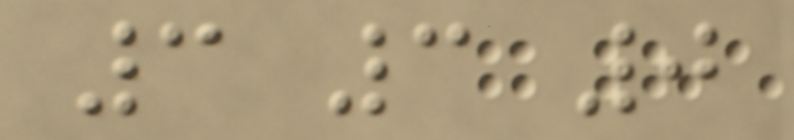3 3 0
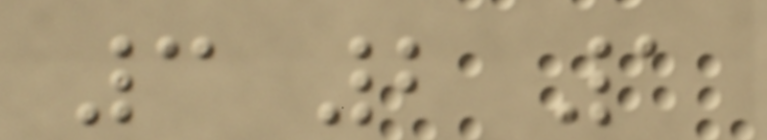3 2 1
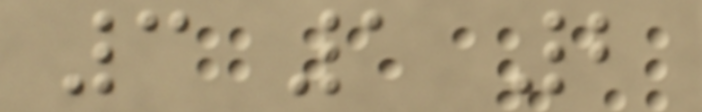3 1 2
